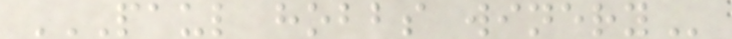PAUL HOBBS WINERY
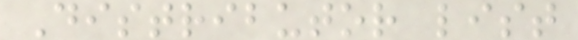Distributor list
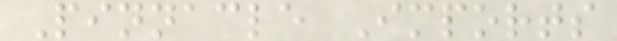Pinnacle Imports
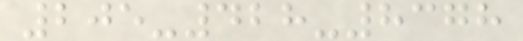205-428-8378
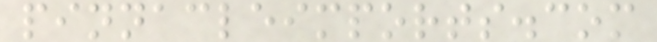pinnacleimports.com
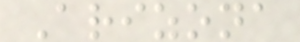Arizona
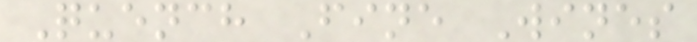Quench Fine Wines
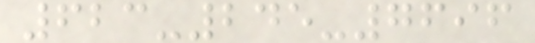623-245-7696
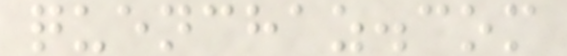quenchaz.com
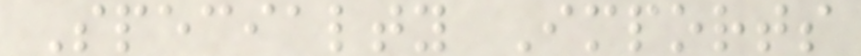Specialty Imports
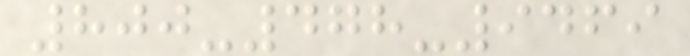800-478-9469
